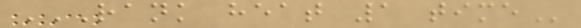RANK HEAT 1 TIME
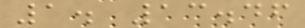1. 13.46
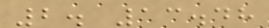2. 13.48
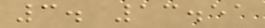3. 13.51
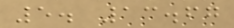5. 13.67
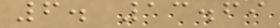6. 13.69
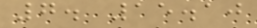7. 15.10
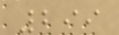299
